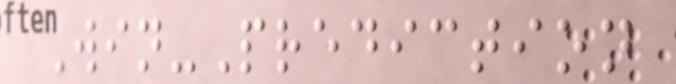Win-Prediction
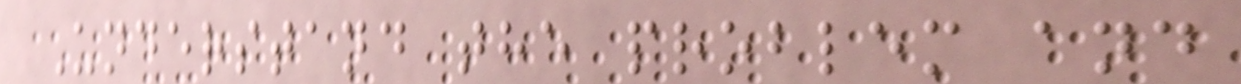Understand the problem and
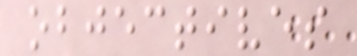objectives
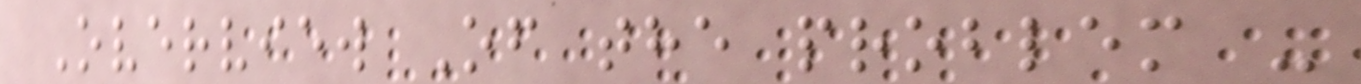Overview Of the problem -
